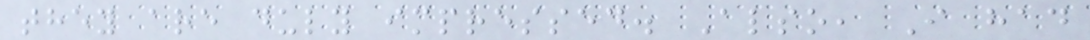they are duly impressed. Also, I had
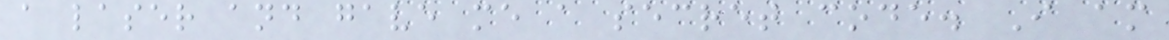a laser and gave me a secret code. I am
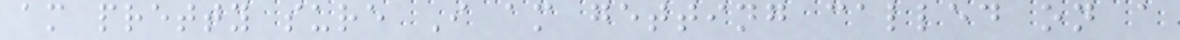am pretty sure I am getting called on a
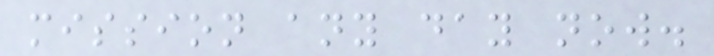mission any day now.
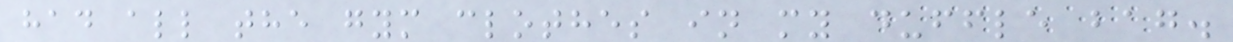had all the gym clothes in my duffle bag.
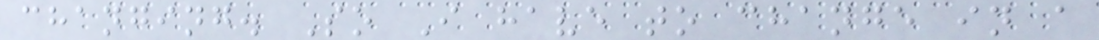changing. So I have to change in a
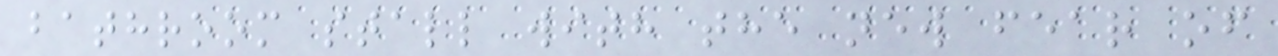bathroom stall with the new fear of
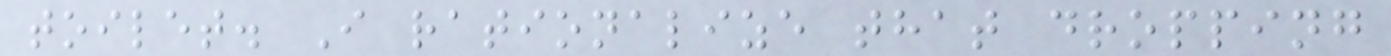toilet. I rationalize that dropping
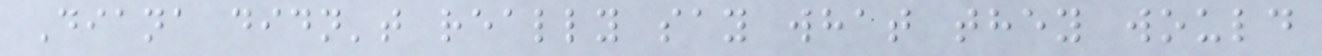Diana didn't really say what they would
